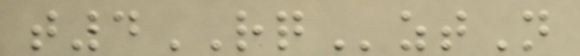t4RQztN
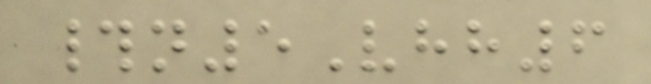#n5Vhh6
